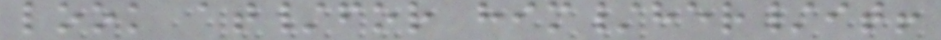look at/for him/her/it!
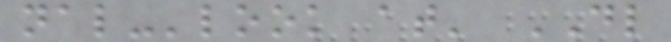nal-'look at' DL
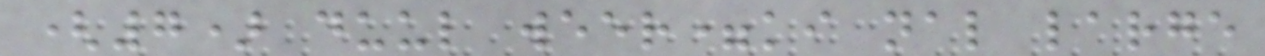(7) duul weer=ki nal large
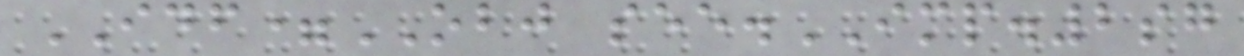IDF=OBJ see.IMP.2sg
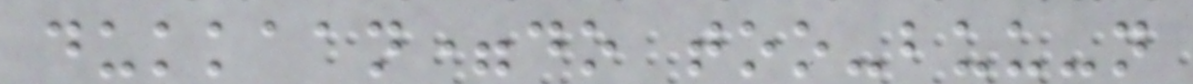dukkaan=do too-buu-n
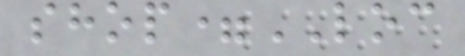shop=LOC
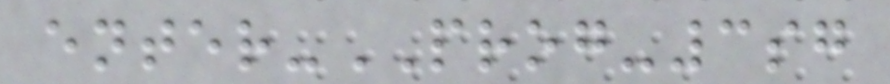enter-PROG-3sg
